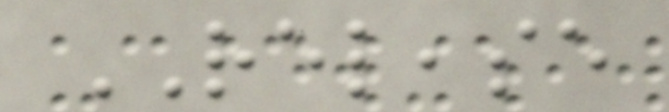RELEASE
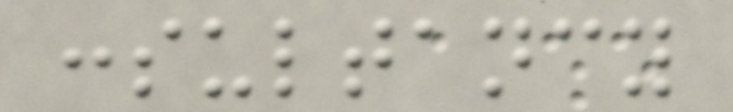consultancy
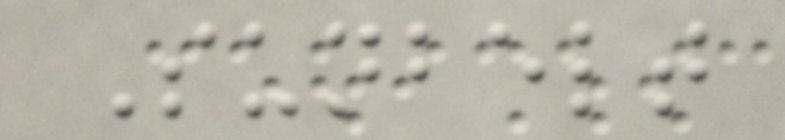Sunbelt
